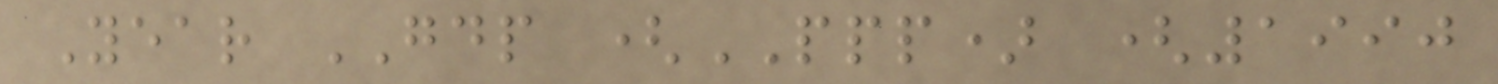Year GDP (PPP) (1990
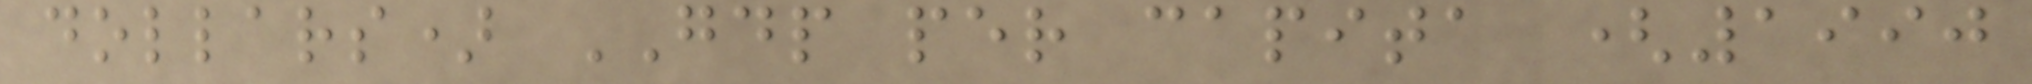dollars) GDP per capita (1990
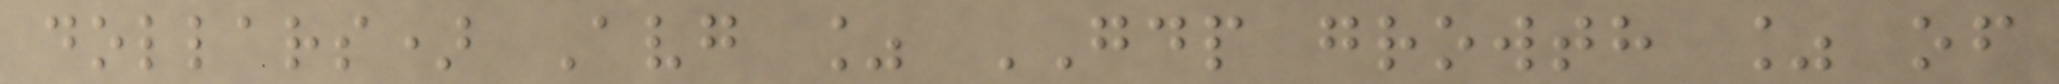dollars) Avg % GDP growth % of
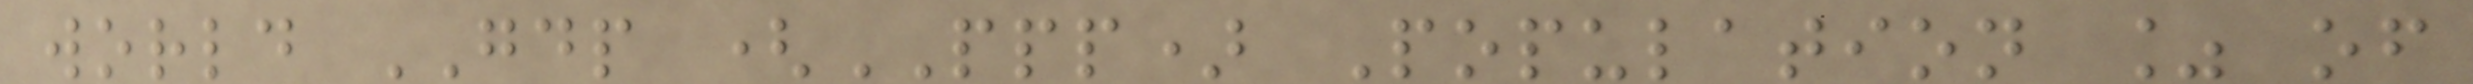world GDP (PPP) Population % of
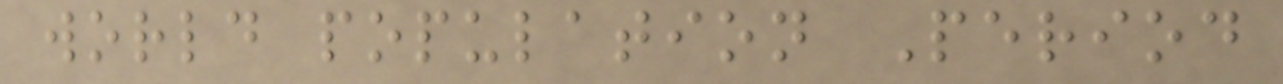world population Period
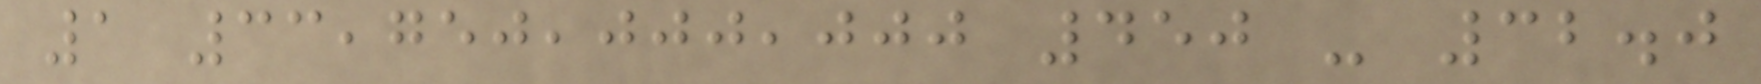1 33,750,000,000 450 - 32.0
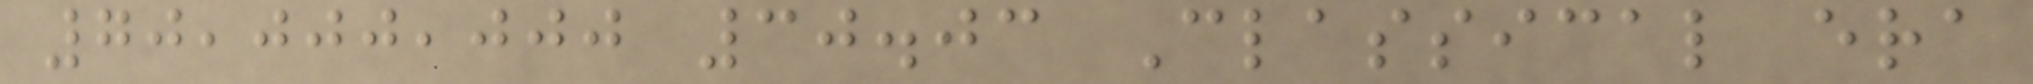70,000,000 30.03 Classical era
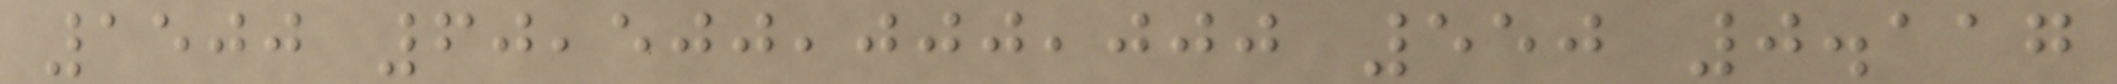1500 60,500,000,000 550 0.117
